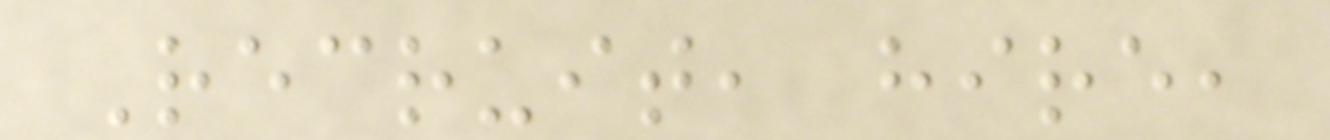Recruit, hire,
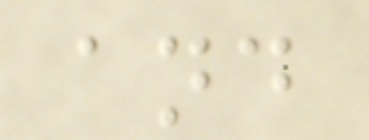and
